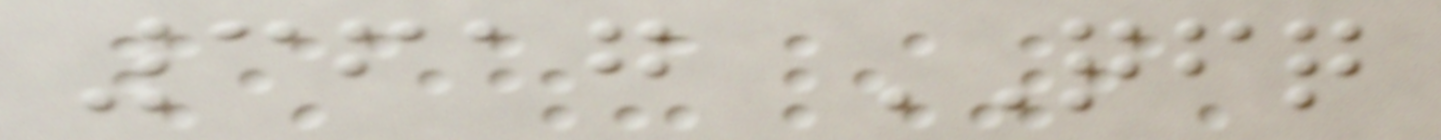3617 QFQ
